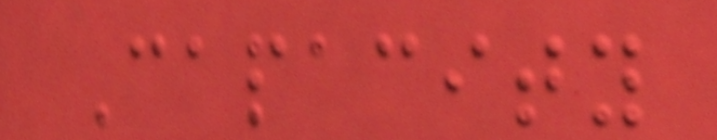Capacity
